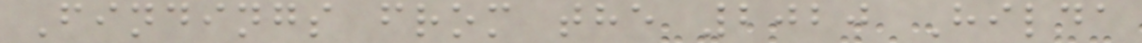Findings from the 2020 Hilda
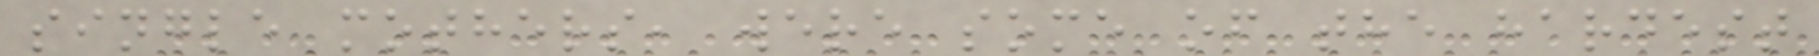single mothers, were some of the hardest
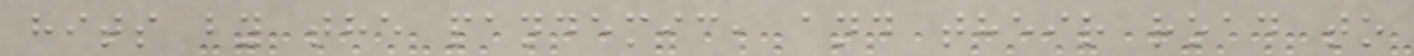hits by the pandemic, and their road to
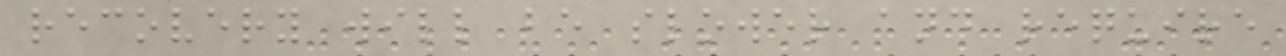recovery will be slower and require
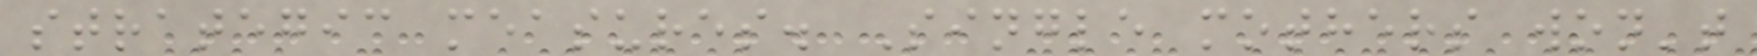strategic measures. Single mothers won't
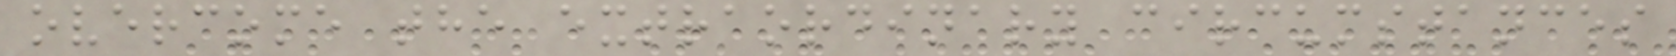overcome the extraordinary circumstances
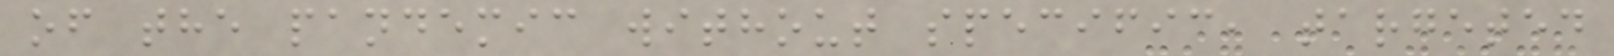of the pandemic without specific, targeted
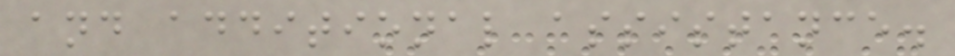and additional assistance.
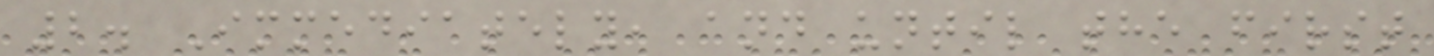2. Immediately, and until the first
